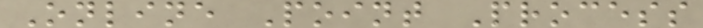Online Point Process
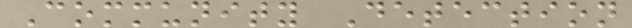Community Detection
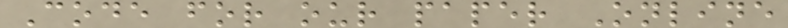Code for our paper Online
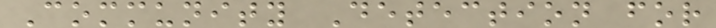Community Detection for
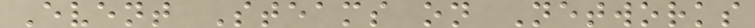Event Steams on Networks
